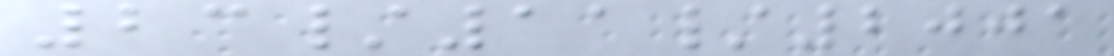23/11/2001
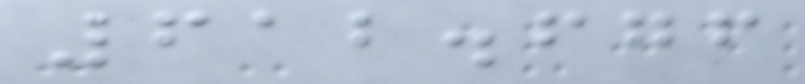612.676
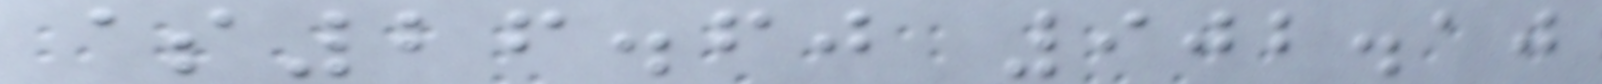$26.60 902.10
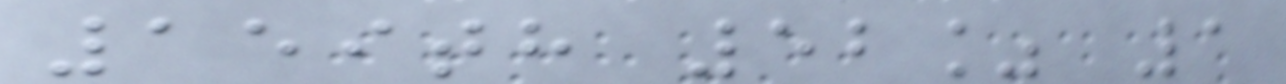159th 52% 1
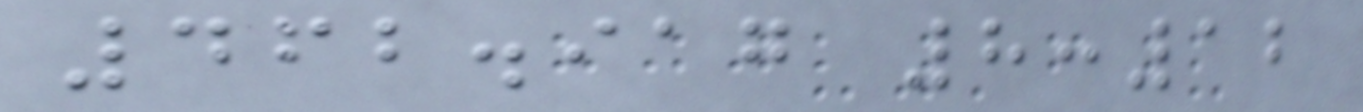462.917 8:12
